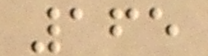165
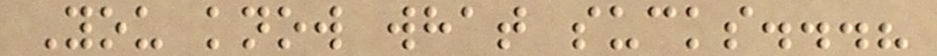You know what sucks...?
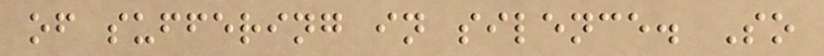of suffering in silence. So
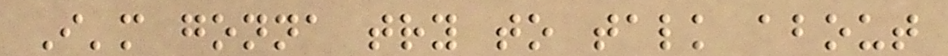I'm gonna try to talk about
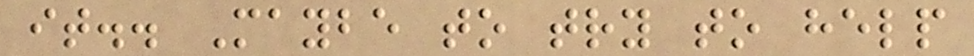it.. Maybe to try to help
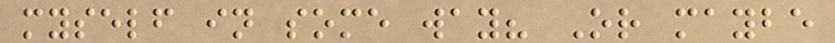myself in some way? Or maybe
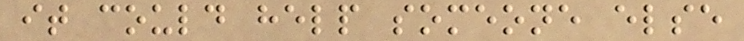it could help someone else
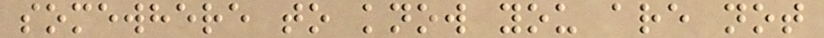somewhere to know you are not
